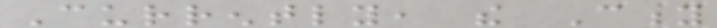Currently, the City
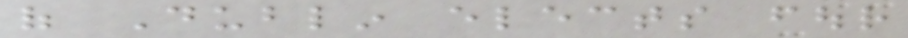of Dublin elects four
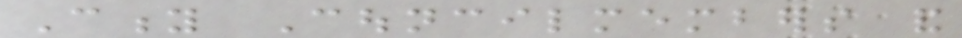City Councilmembers and
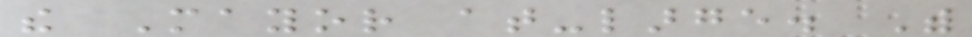the Mayor at-large. With
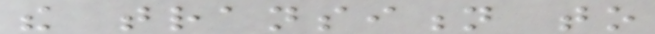the transition to
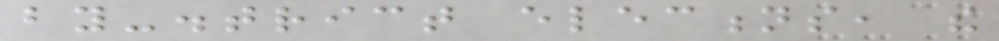by-district elections, the
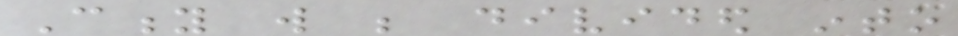City will be divided into
